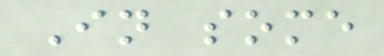In some
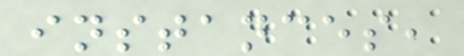instances,
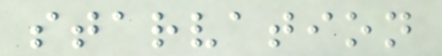starvation
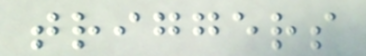triggers
